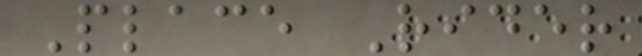Place Rider
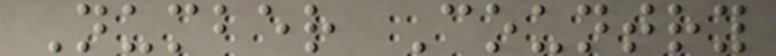Number Country
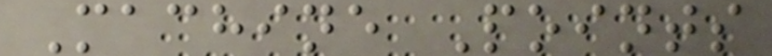Machine Points
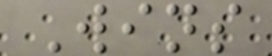Wins
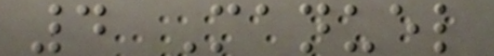4 Manuel
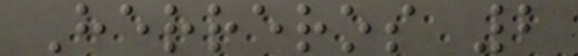Herreros 2
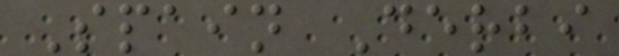Spain Derbi
